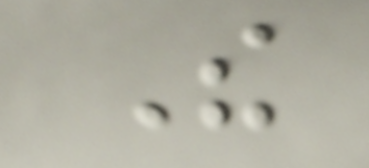The
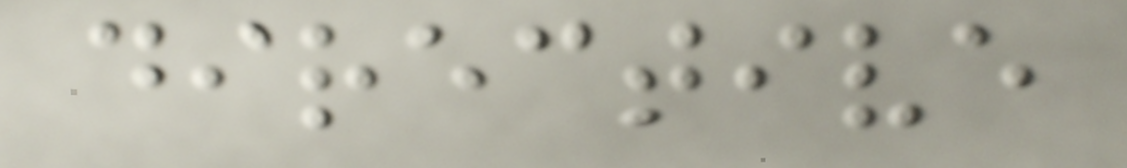directive
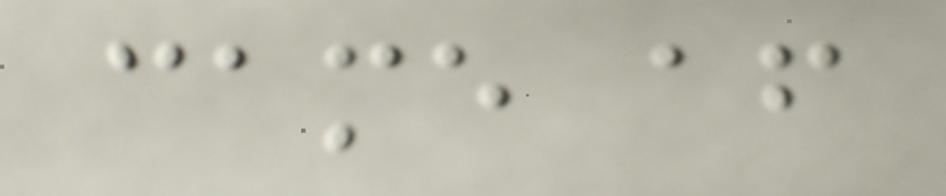came after
